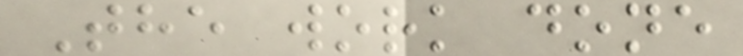The work done
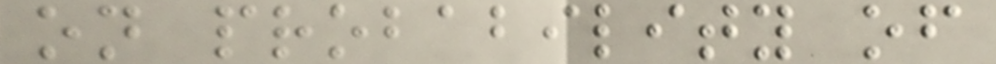on probability of
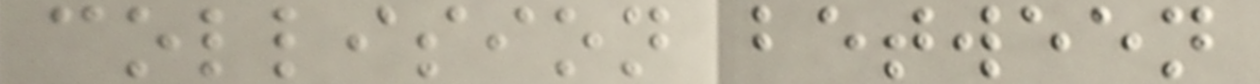collision between
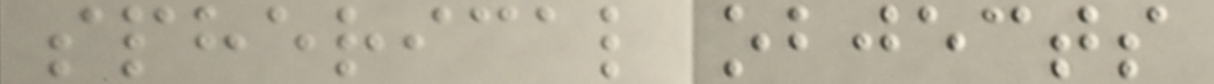spherical objects
